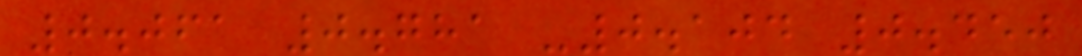0.061 0.781 -0.104 0.450
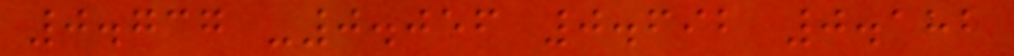0.737 -0.056 0.692 0.182
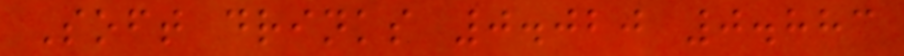Soft drinks 0.020 0.883
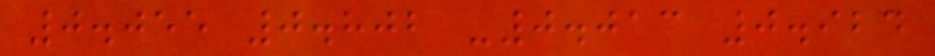0.055 0.802 -0.013 0.924
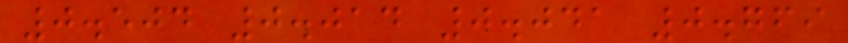0.504 0.014 0.041 0.769
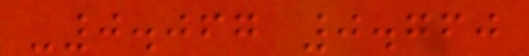-0.067 0.760
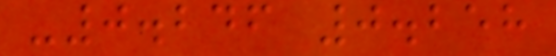-0.246 0.258
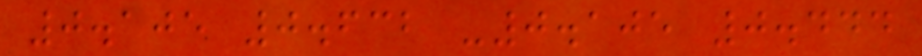0.105 0.632 -0.105 0.444
